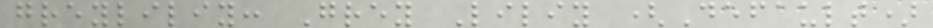greyliliy: Grey Liliy (Default)
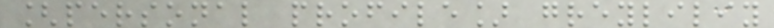[personal profile] greyliliy
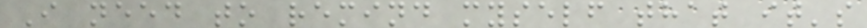I need to remind myself that it's
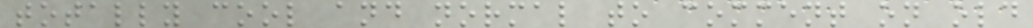totally cool and normal to comment on old
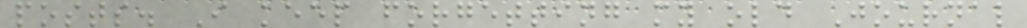posts. I keep forgetting my old Journal
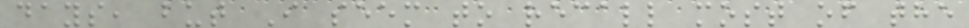days, but I seem to recall most of the
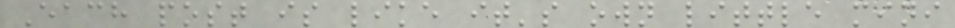Each post is like it's own little mini
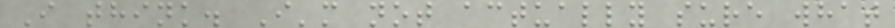I think. I'm not actually sure what
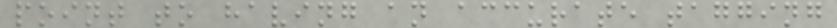point to having an accurate tagging
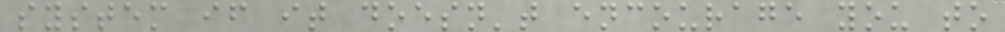system if it doesn't encourage you to
